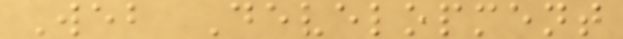Web Development
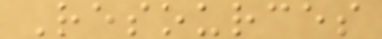Resources
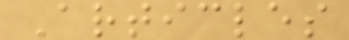Articles
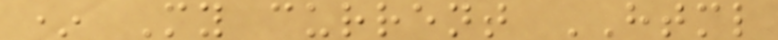* My current HTML
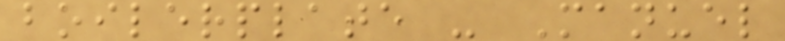boilerplate - Manuel
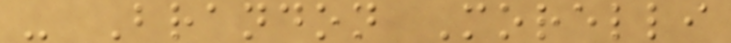- Brandon Morelli
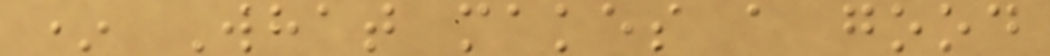* What makes a good
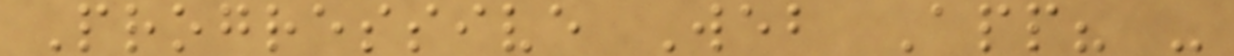Progressive Web App? -
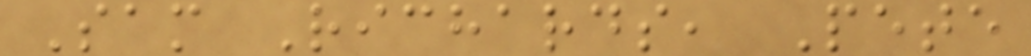Sam Richards, Pete
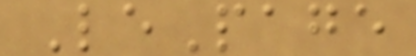LePage
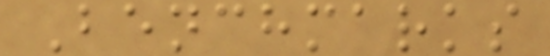Benchmarks
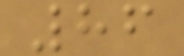86
